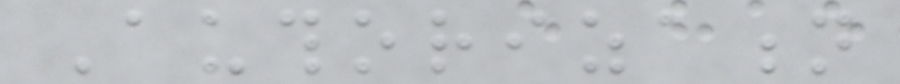Authorization
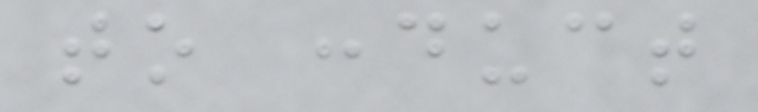to conduct
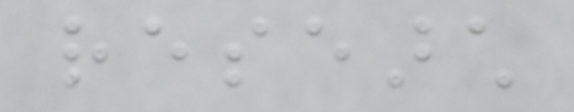research
